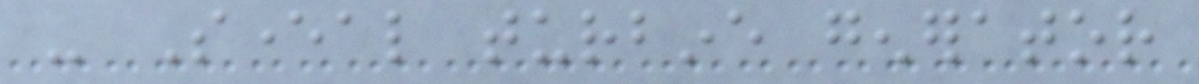- Several turbine generator
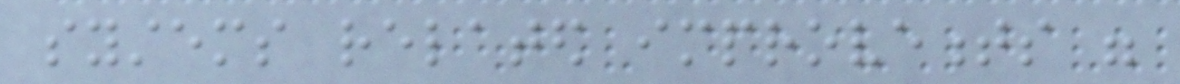systems related improvements were
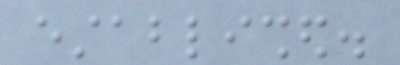established.
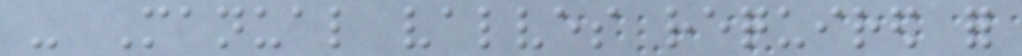- Manual valves required for
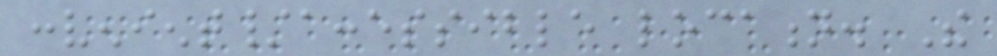convenient/accessible location. The
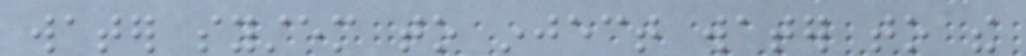water system to inject water to the
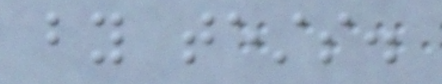by tests.
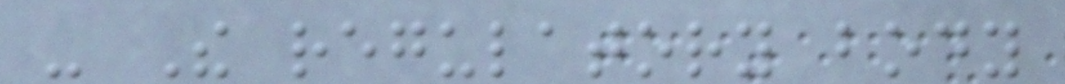- The regulatory body
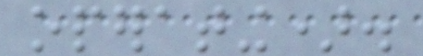operating).
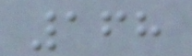168
